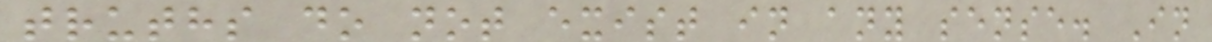truths do not exist in any sense. In
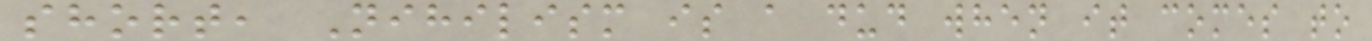short, Nihilism is a dud when it comes to
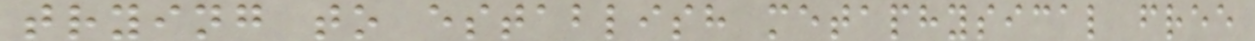trying to establish metaphysical free
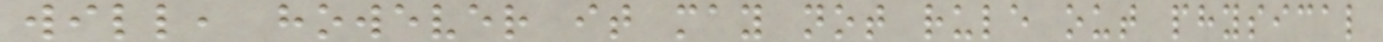will, however it may not rule out physical
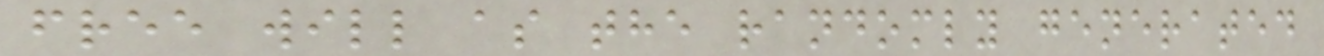free will as the randomly generated
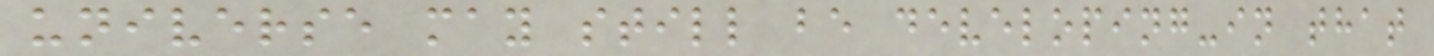universe may still be developing-in that
